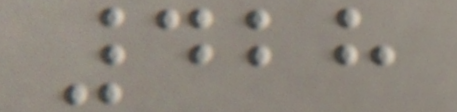428
